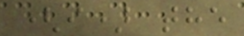(i) the
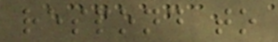respond to
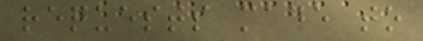requests made to
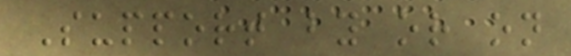Support by or on
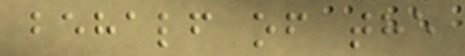behalf of the
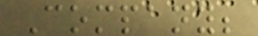Company;
